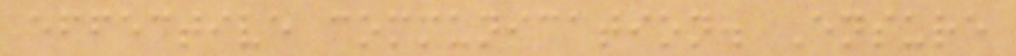effective communication. Ensure
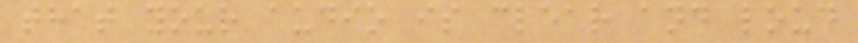that your audio is clear and loud
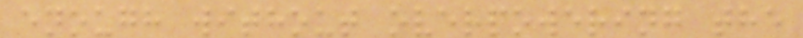enough without overpowering the
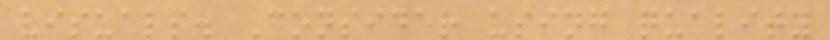visuals. Consider using quality
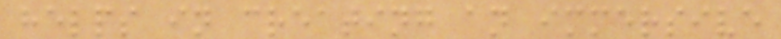helps in creating an immersive
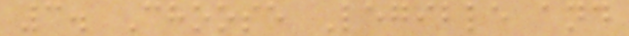3. Choose Legible and
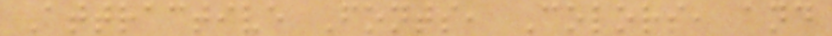Attractive Fonts, Colors, and
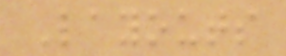Layouts
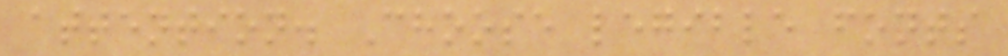attention. Choose legible fonts
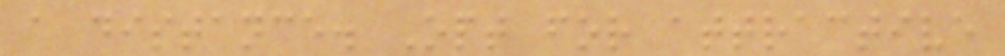a distance. Opt for attractive
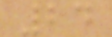24
